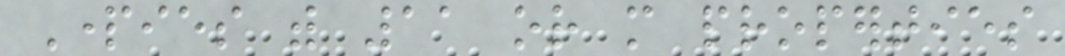Parties with 11 or more properties
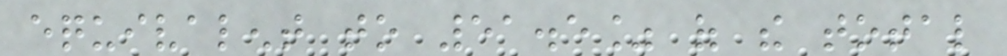equivalent to 51.5% of the total
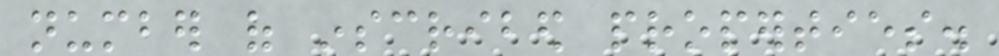number of inscribed properties.
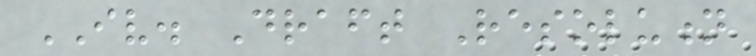IV. Draft Resolution
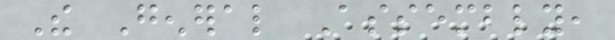The General Assembly,
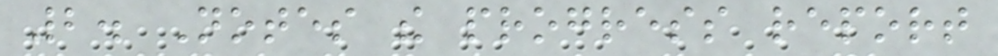2. Notes the progress report
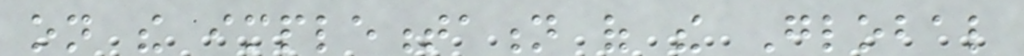on the implementation of the Global
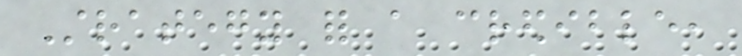Strategy for a credible,
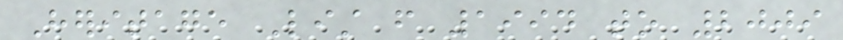Heritage List from 1994 to 2009
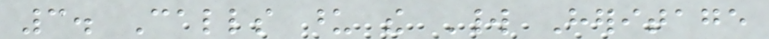3. Calls upon the World Heritage
